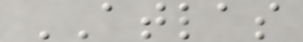ATLAS
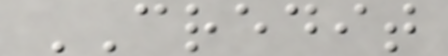CREDIT
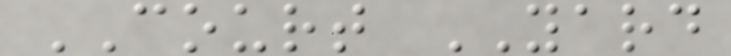COURT YARD
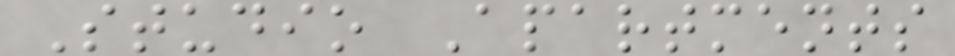Studio Apartments
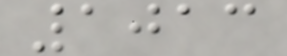1013
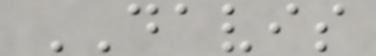DAVIS
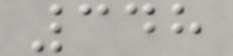348
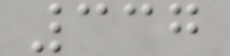337
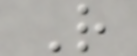R
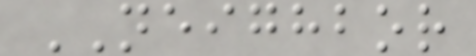NEIGHBOR
